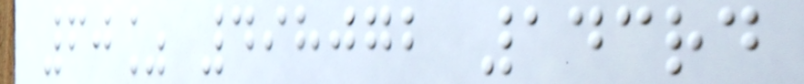60% 498072 143rd
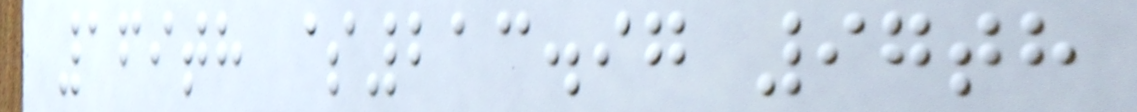169th $213.97 97th
